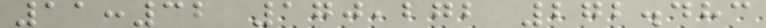11:32 170,272 272.483
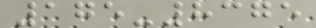175-8375
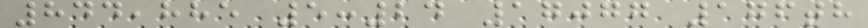844,885 5:24 17077 176th
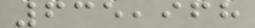635,968
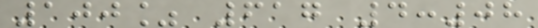100% 617 4:08
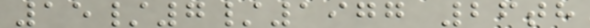15/7/1977 26th
